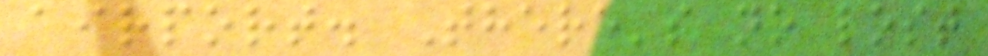airport. There's no lost
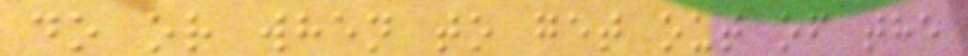do or when to get out of the
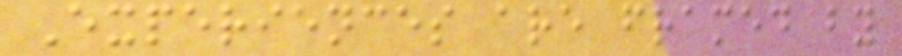Experiences are framed by
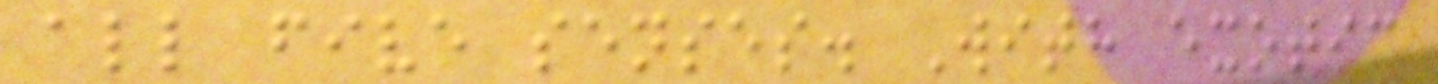all five senses. With exotic
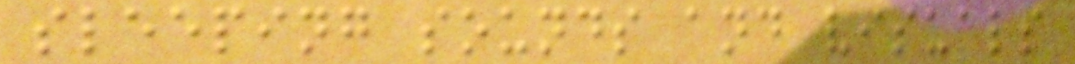sleeping sounds and visuals
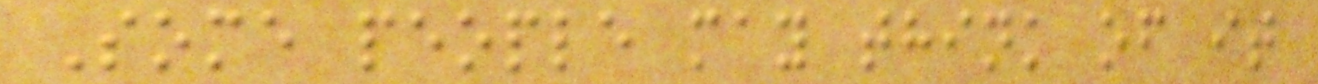Some people may think of it
